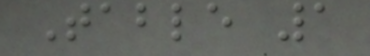Table 1
